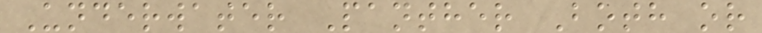Underwater Panther Both or
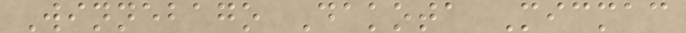Winnebago Dakota Micmac
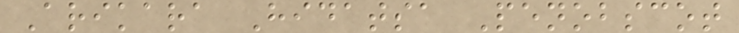Arikara Hidatsa Penobscot
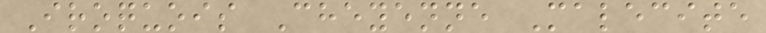Iroquois Cheyenne Malecite
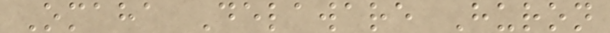Omaha Delaware Huron
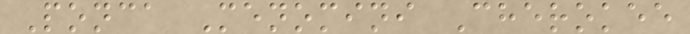Ponca Menomini Cherokee
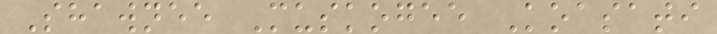Shawnee Muskogee Koasati
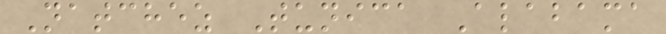Natchez Tunica Alabama
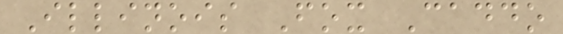Illinois Fox Caddo
